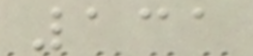131
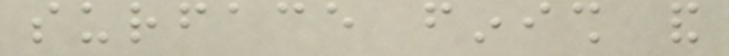surface finish and
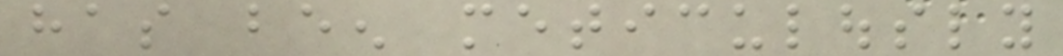has been meticulously
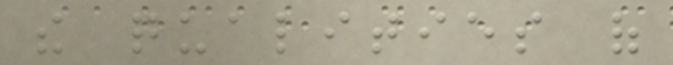the qualities of
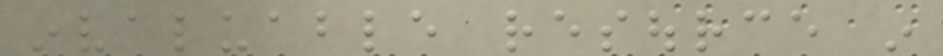invaluable resource in
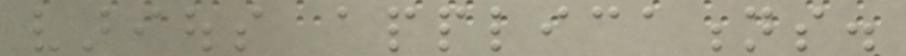various applications.
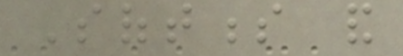Softness and
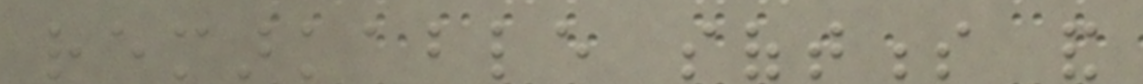remarkable softness and
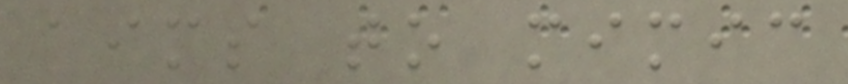aims to mimic
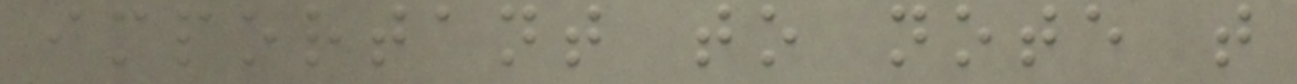important to note that
